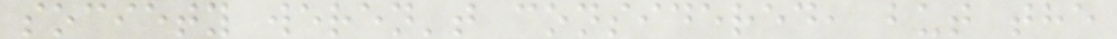society weren't considered, but the
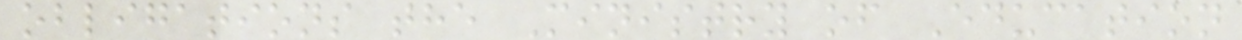obligations the Ministry of Education
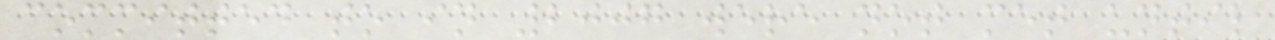committed to in 2007 were not met until
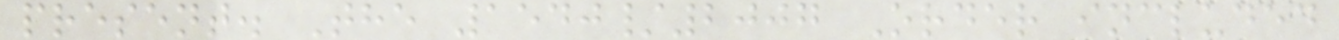present. The 1540/2007 Order included
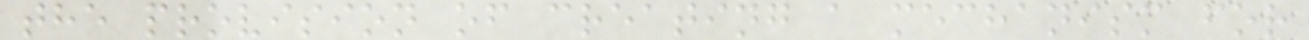the provision of creating a mechanism for
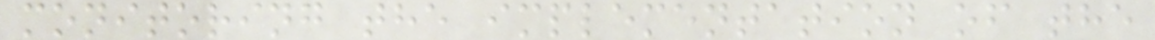monitoring the implementation of the
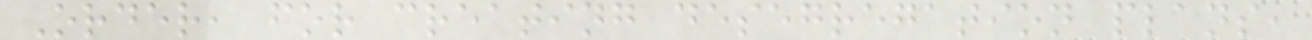Order, for creating desegregation plans,
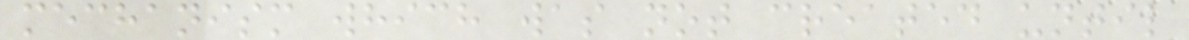mechanism which was not created until
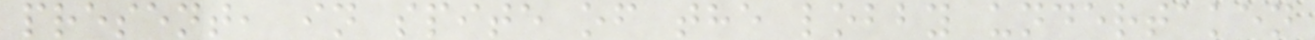present, in spite of the lobby undertaken
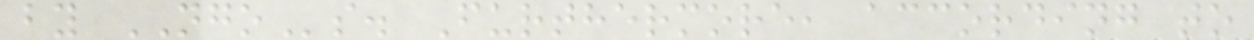by NGOs. Furthermore, according to
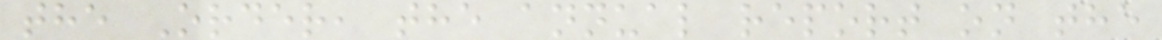the Order, the annual report on the
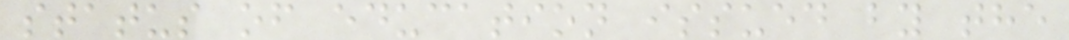status of education issued by the
